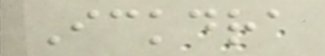Ickdra
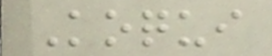Koqui
